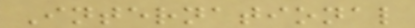International
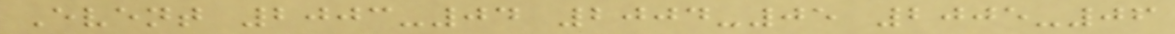Event 2003-04 2004-05 2005-06
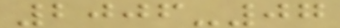2006-07
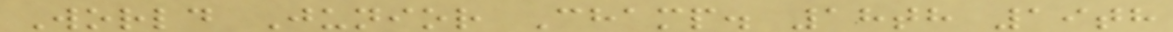World Junior Champ. 18th 19th
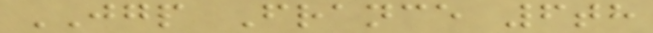JGP France 6th
